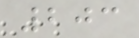203
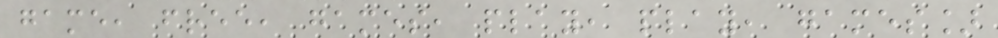game, free, games, play, play, games]
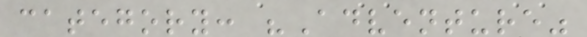category: "Adventure"
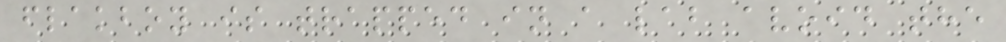flakboy is trapped in a lab avoid the
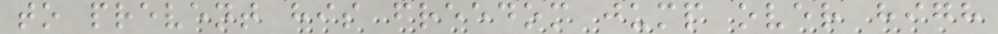to prevent his freedom jump over high
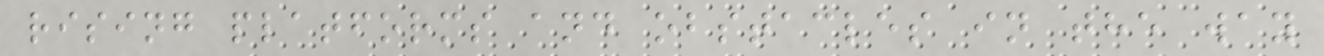rising platforms and obstacles in the way
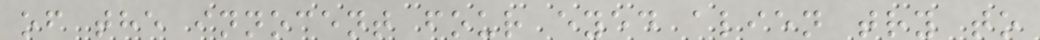of the innocent four eyed alien try to
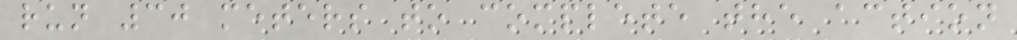run 30 meters to complete the action
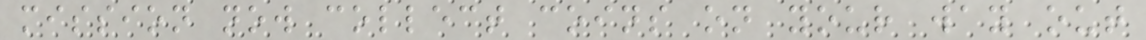mission now collect coins on your way out
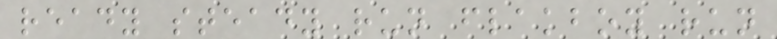ready steady run flakboy run
